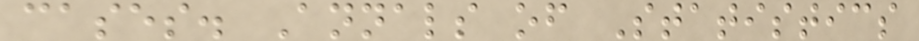cases. Annals of Statistics
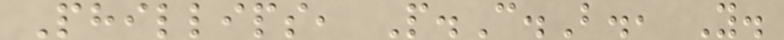Phillips, P.C.B., Y.
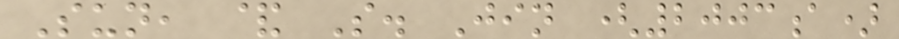Sun, & S. Jin (2003a)
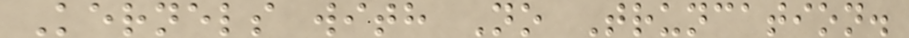Kernels with No Truncation.
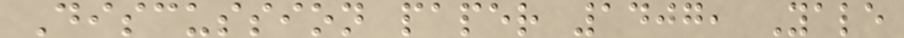Discussion paper 1407, Yale
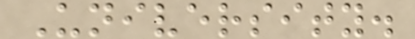University.
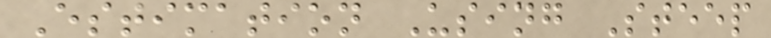Estimation Using Steep
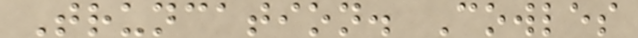Truncation. Cowles
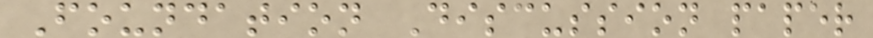Foundation Discussion paper
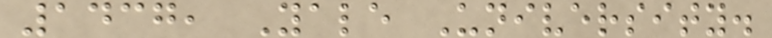1437, Yale University.
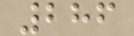286
